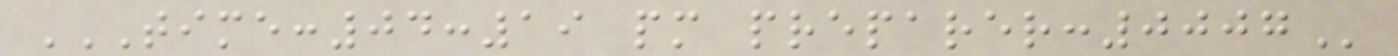TIME:04:19 PM PREPARER:0007
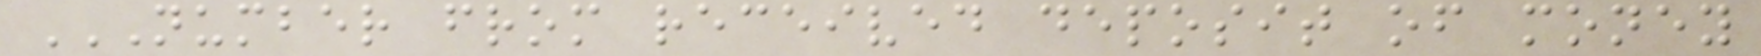NUMBER FROM RECEIVED DEPOSIT OF MONEY
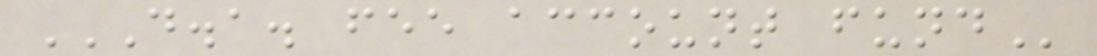D.A. FEE ACCOUNT FUND
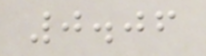0.06
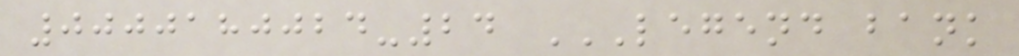0000180024-24 LEGEND BANK
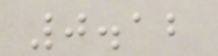0.12
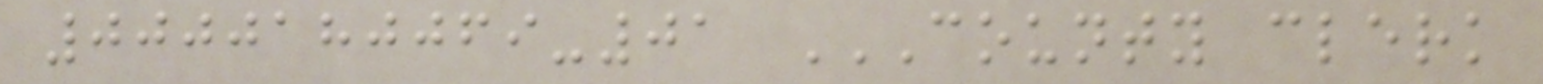0000180069-01 COUNTY CLERK
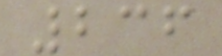236
